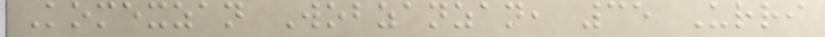Komexzan Wobzanzan, 35 Urri
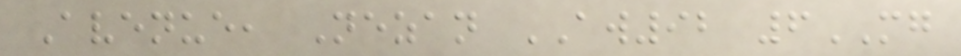Avenue, Nezan AW92 6MG
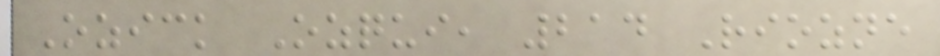Ozick Ozqui, 214 Riozne
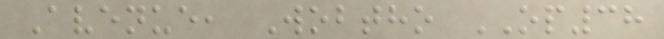Avenue, Wobtho OP38
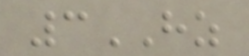3HZ
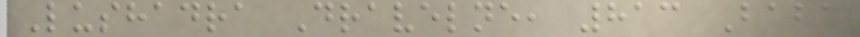Lushadra Dravelne, 813 Baba
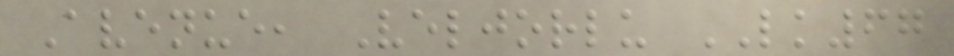Avenue, Veljorlu LK67
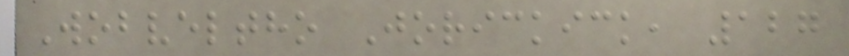Wobveltho Jorickick, 127
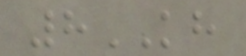8KH
